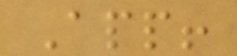App!
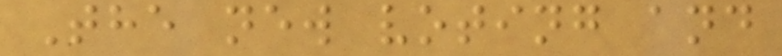The new voting and
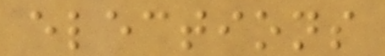elections
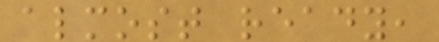almost ready,
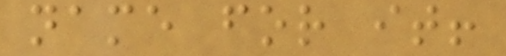name for it!
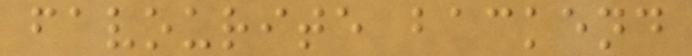favourite backend
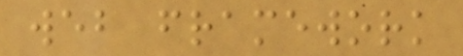web framework
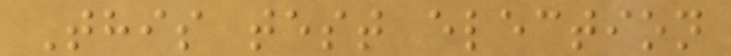This test election
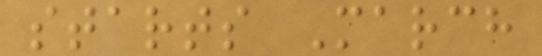starts March
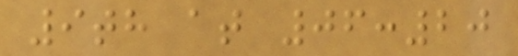9th at 06:20
